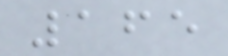165
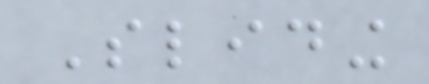Sliding
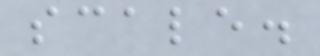scale.
